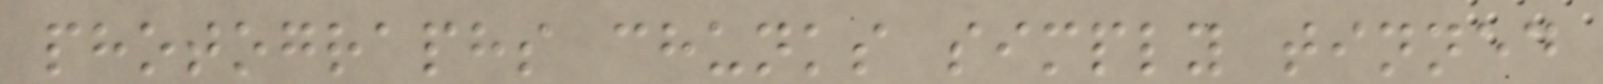photographs chunks simply tinned
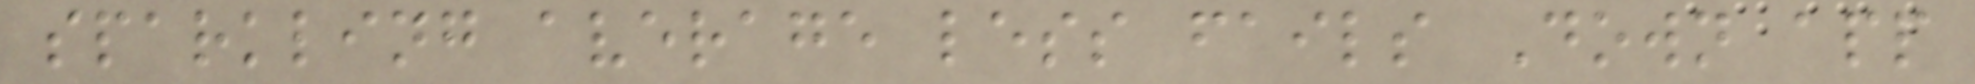sparkling average less fails Down app
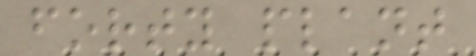forty plant
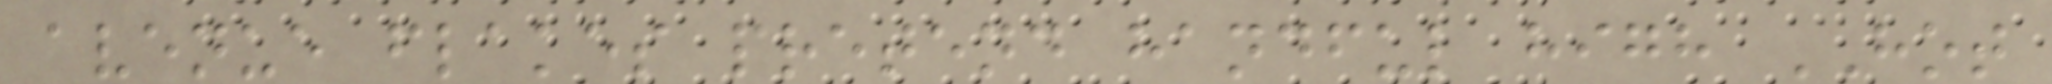avenue flakes pretend handful high HOT
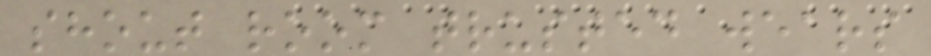shout room trusted wears
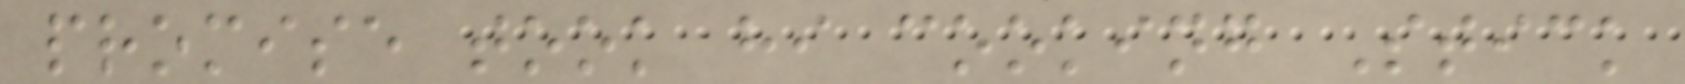promise took hi cooking Stick
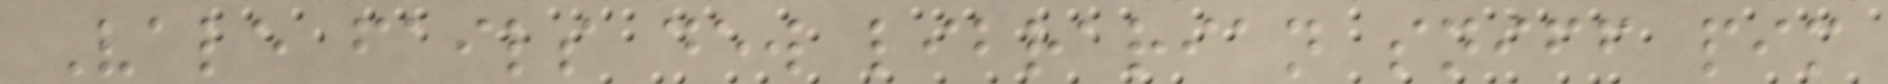Vale fails dew librarian sniff pim
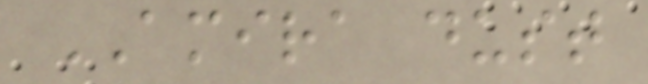AMIRA dust
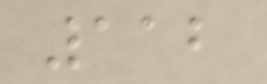112
